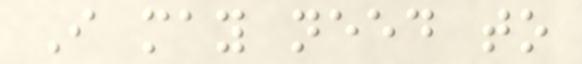I may need to
